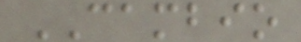CAMBIO
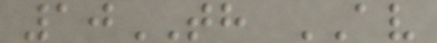10TH AV
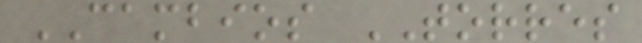CAMBIOS TORRES
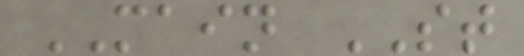MAIN ST
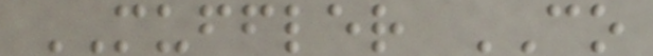MUFFLER CO
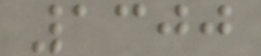1300
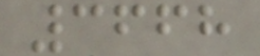3668
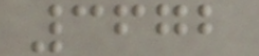3672
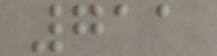711
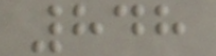848
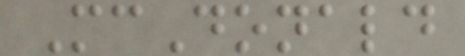McDonald
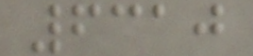6310
